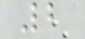2
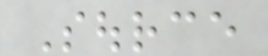Source
